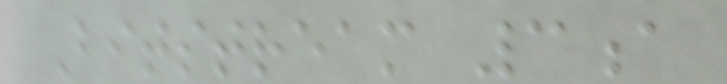Bitstream 3a
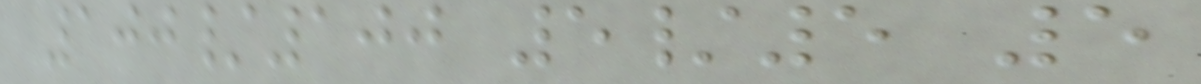100/100 5/5 5
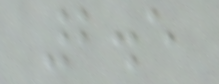2.5
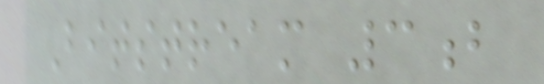Bitstream 3b
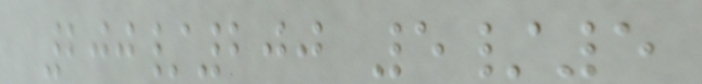200/200 5/5
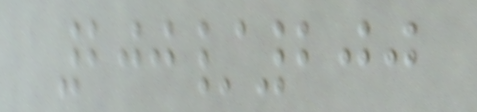200/200
